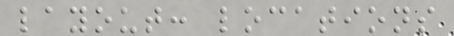layout: locations
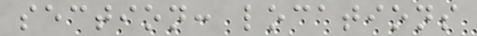section: locations
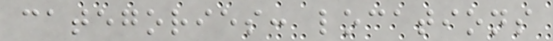categories: locations
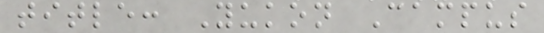title: Yukon Campus
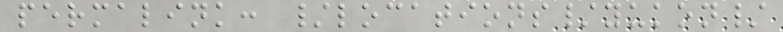permalink: /locations/yukon/
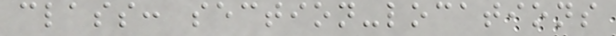class: section-locations
